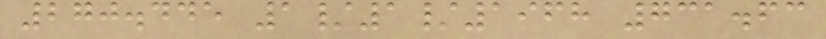270.445 1/1/1968 731.63
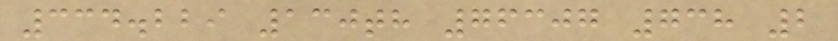334.229 130th 76307 738 2
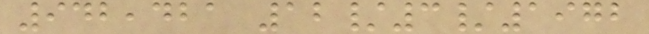942,421 12/3/1972
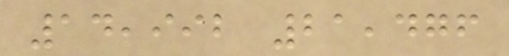14,992 21,476
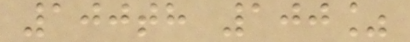100th 100%
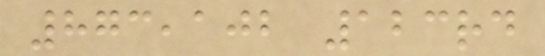873,102 123rd
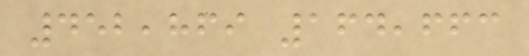452,869 164,663
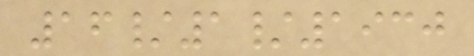16/1/1930
